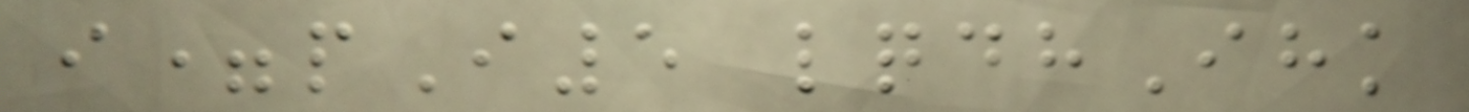i=pI5 lqdhIhk
